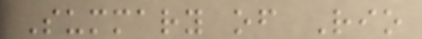Summary of Rio
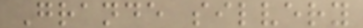Grande silvery
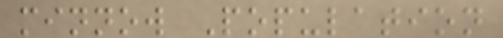minnow Population
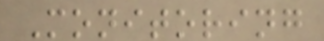Monitoring
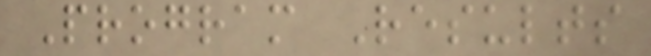Program Results
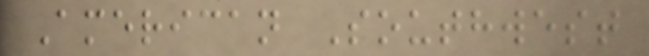American Southwest
